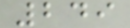249
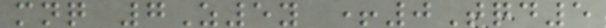mnq 7Z5y +0Tqd5
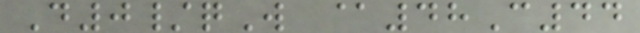D0/qW @48C44
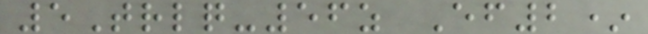5Trlq-56z Ef2*
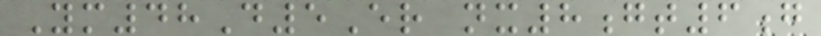Ym48D5Er nx8gt6g
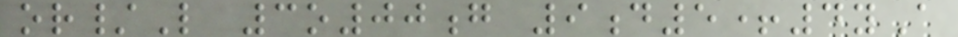or/L 3o00g 9d5+4yA
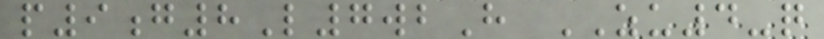p9g8L7wbH ZU4-q
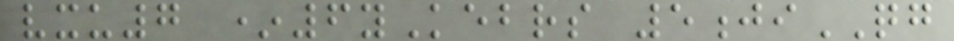vxu7 *6yKebrs 5jiQG
